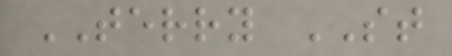TERRY ST
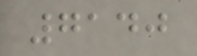7140
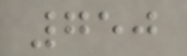750
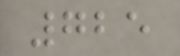725
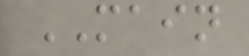MAIN
